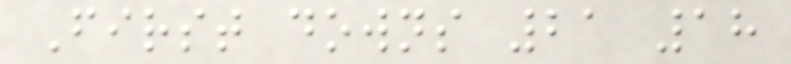First downs 21 18
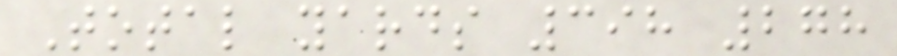Total yards 398 278
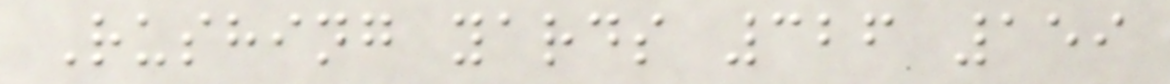Rushing yards 326 159
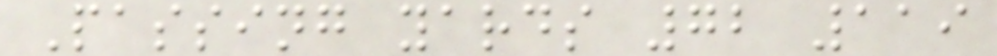Passing yards 72 119
